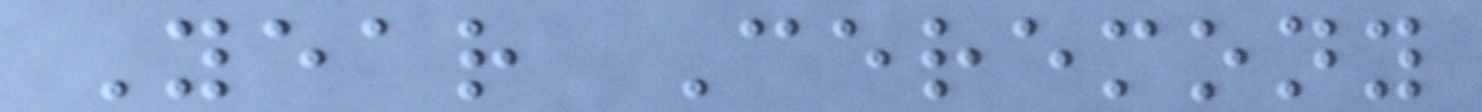Year Ceremony
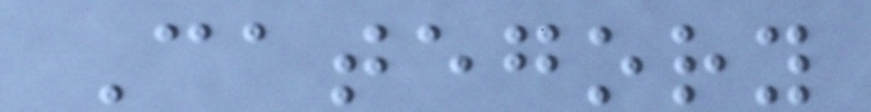Category
